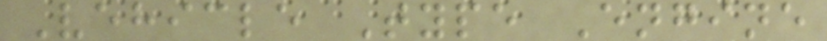Vehicle Type Engine
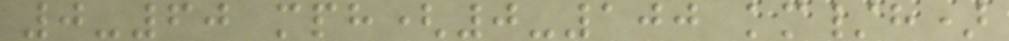0-60 mph(0-100 km/h)
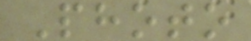Photo
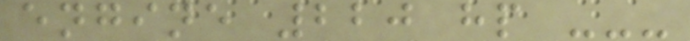engine 220 hp ---
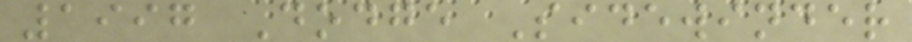1997 Dodge Sidewinder
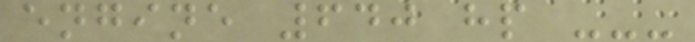engine 640 hp ---
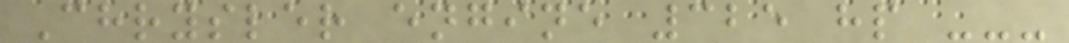Chrysler engine 325 hp ---
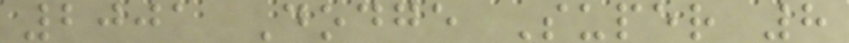2001 Dodge Super 8
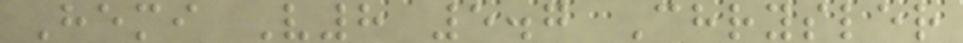Hemi V8 5.7 Chrysler
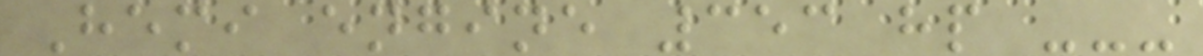Hemi engine 353 hp ---
